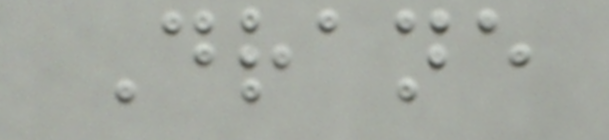Drane
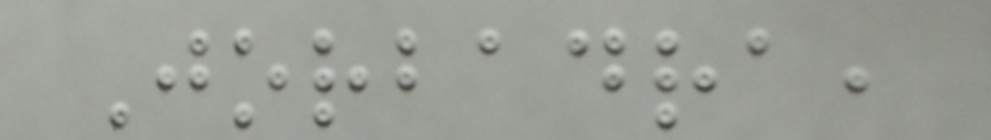Jorbadra,
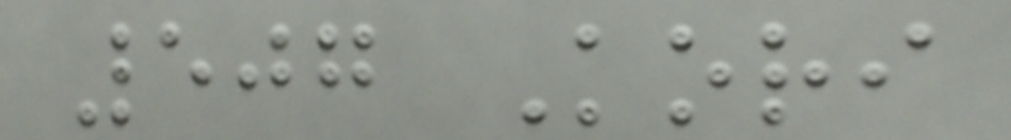507 Kori
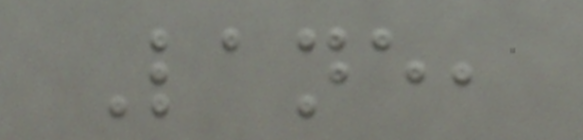Lane,
